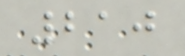210
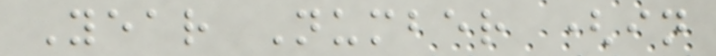Year Number (in
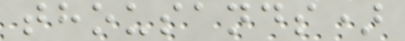thousands)
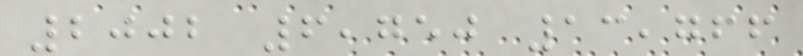2002 6,750 13,766
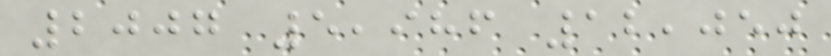2007 5,986 12,050
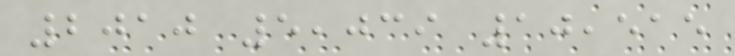2010 5,039 10,515
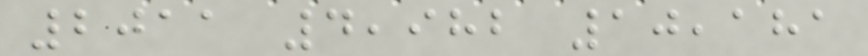2011 4,982 10,181
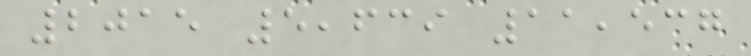2015 5,639 11,537
